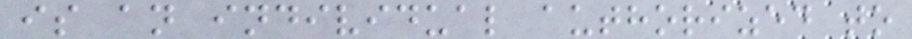is an individual authorized to
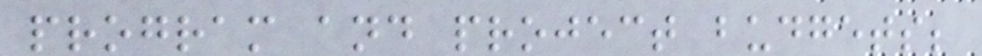program and project budgets;
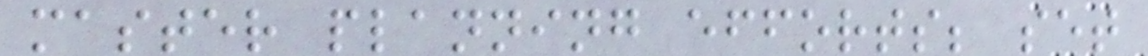master planning efforts; set
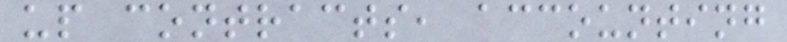up contracts, accounting
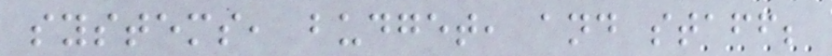systems, budget, and staff;
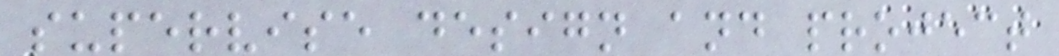supervise design and project
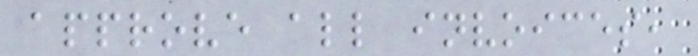approve all invoices,
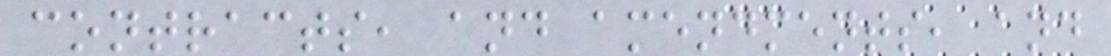contracts, and amendments, and
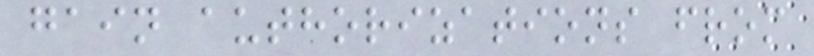gain authorizations from
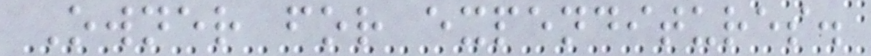Owner for expenditures.
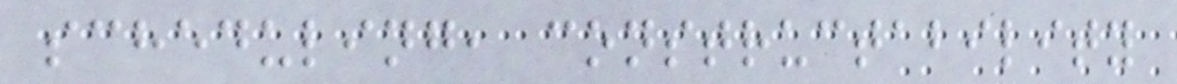scheduling, constructability
